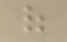of
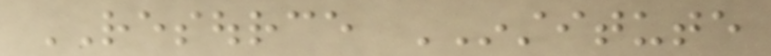RESOURCE INSTITUTE
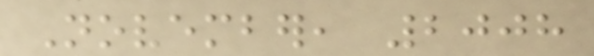November, 2008
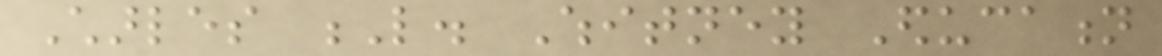Charles L. Whitney Education
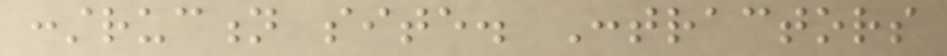construction site. Contractors
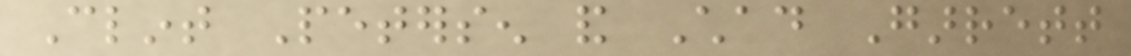Clint Petersen and Chad Garrett
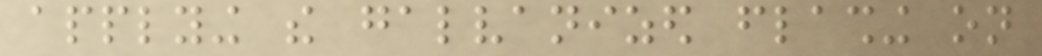applying the galvanized flashing on
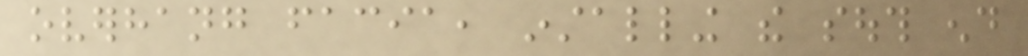overhang facia, installing the south end
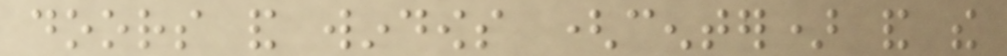doors and windows (center) and the
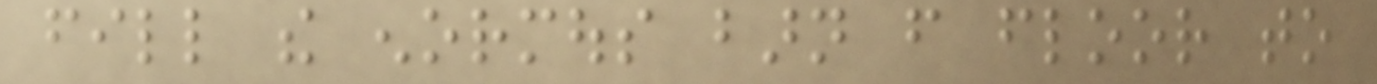fill the enormous barn from floor to
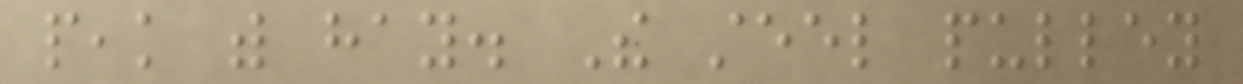peak with hay. The steel pulley
